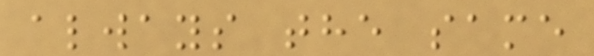always the same
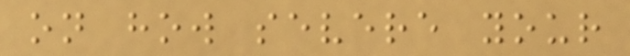on how severe your
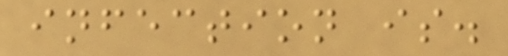infection is.
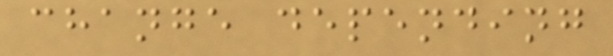change depending
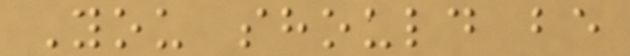You should be
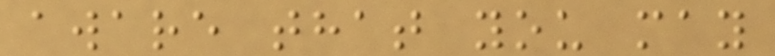aware that you may
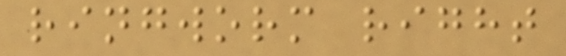ringworm right
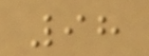98
